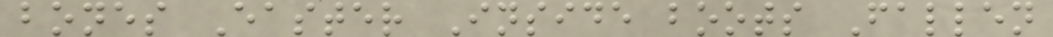bones Easter Inside boots Fallen
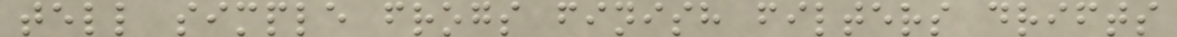tell simple frogs finish filters drifts
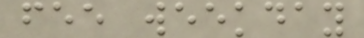fee weekday
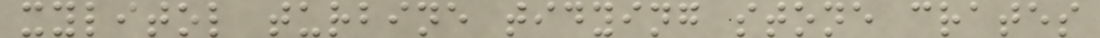xylitol turbine tidying stone crates
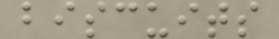biscuits
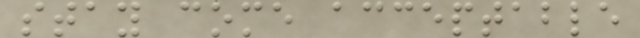stay come acceptable
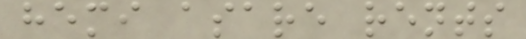hemi asare rents
